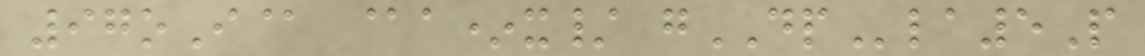97oI@ @a*x/ gDPla5P
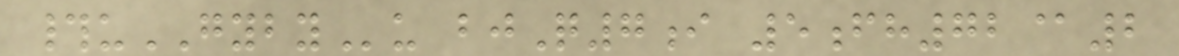#uGYBYu bjQ7i 5fh72@2
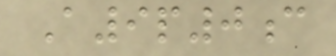A9p0c
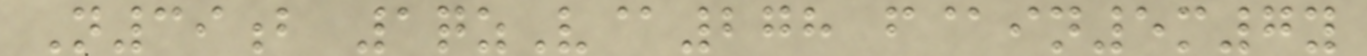N39b 1qzV@278 f@in5m7y
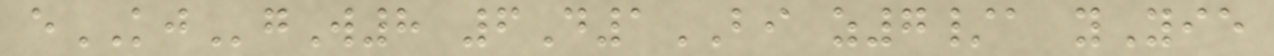eKJgW8 6D1BI z7/a yYie
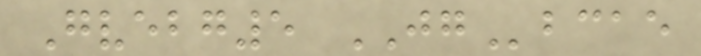Gvebg5 JGbcae
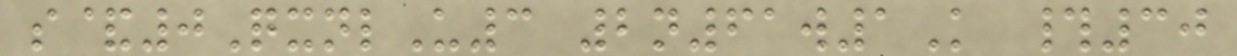s&0QxnlU3 2n61w1K #30
